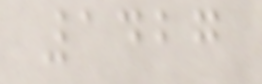1427
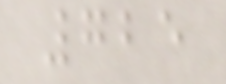725
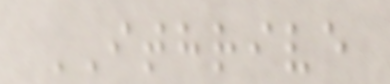ITHRIVE
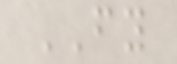FY
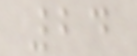24
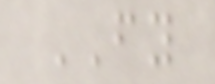FY
